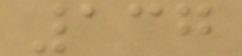137
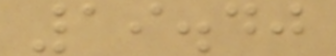19.40
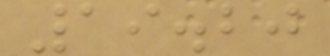19.20
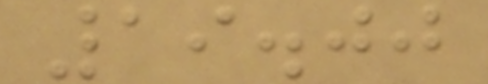19.00
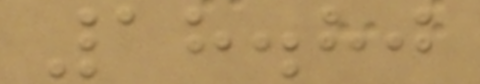18.80
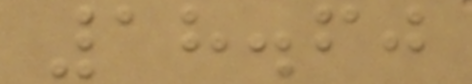18.60
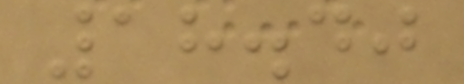18.40
